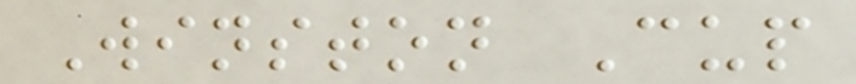Winston Cup
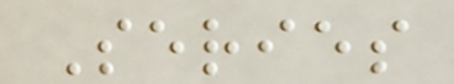Series
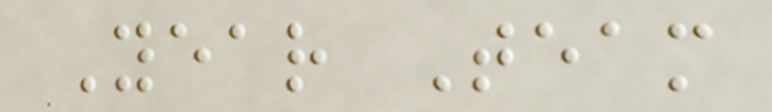Year Team
